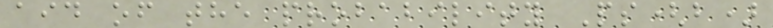aid of the probability Ps(b)
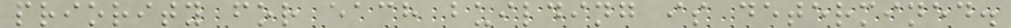priority for each building is determined.
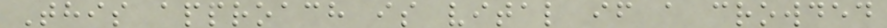This approach is vital if a crowded
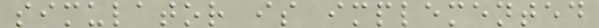simulator is implemented
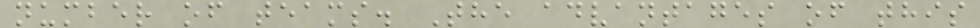number of teams. The advantages of this
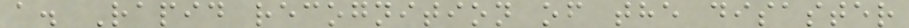a. Rapid recognition of the disaster
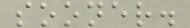sooner.
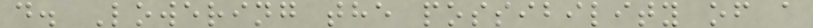d. Lowering the possibility of a
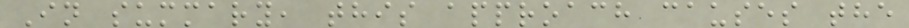In summary, this approach causes the
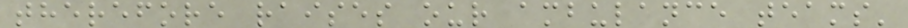therefore raises our ambulance teams'
